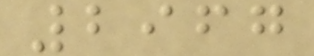2967
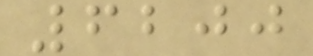6200
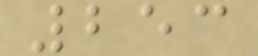253
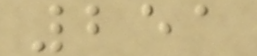251
